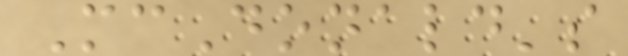McDonald's
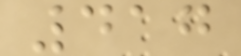417
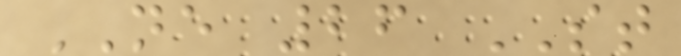NE 26 ST
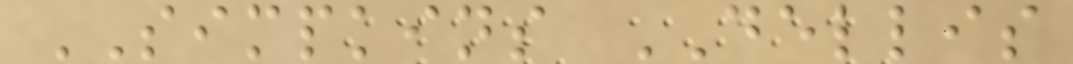SIMPKINS DELLIS
